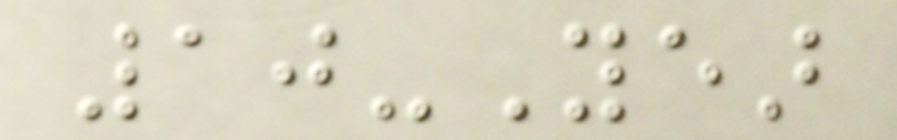10-Year
